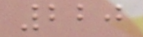220
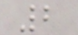2
